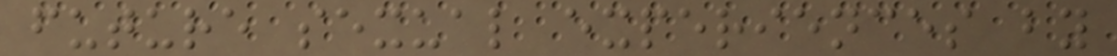future sexual experiences by
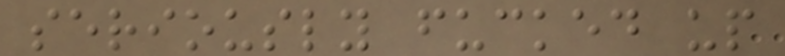seriously fucked up
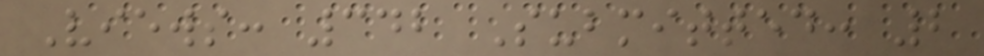Views: 342 Submitted: 2
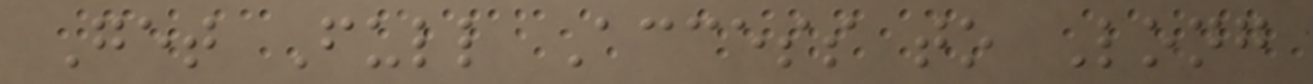Get Full Access to Long
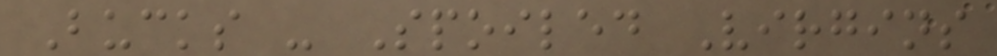Bucks - Spoiled Virgins
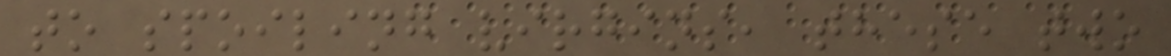to spoiling virgins, these two
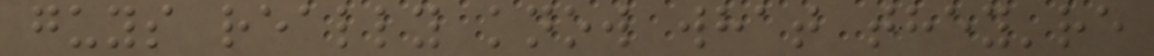guys really know what they're
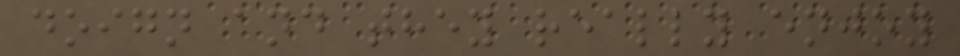doign and they really enjoy
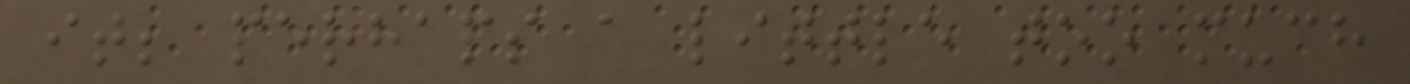it; perhaps a little too much
